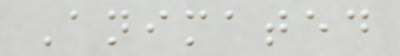Animated
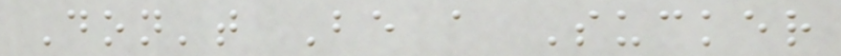Don't Be a Sucker
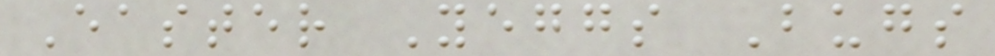Easter Yeggs Bugs
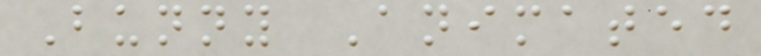Bunny Animated
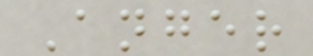Anger
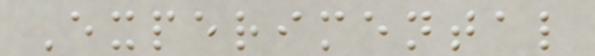Experimental
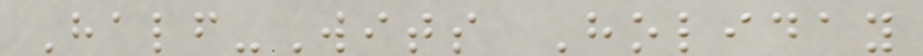Half-Wits Holiday
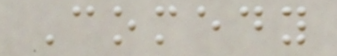Comedy
